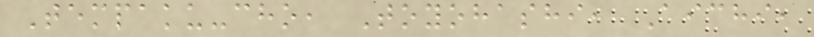Tempaku-cho, Toyohashi, Aichi,
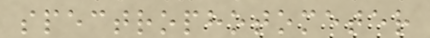spectrophotometer
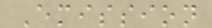Emission
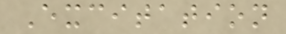Excitation
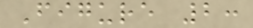Figure 2:
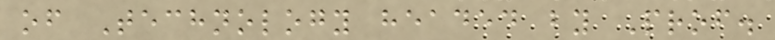of Technology headed by Prof.
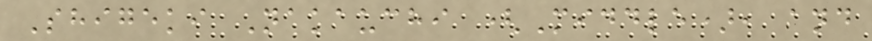Shigeki Nakauchi (Middle), and
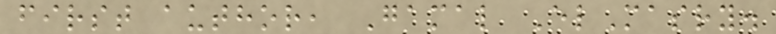first author, Gamal ElMasry.
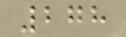278
